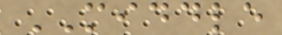MIDDLE
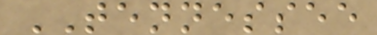TENNESSEE
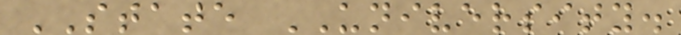STATE UNIVERSITY.
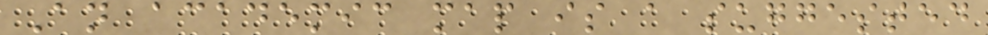An academic map is a suggested
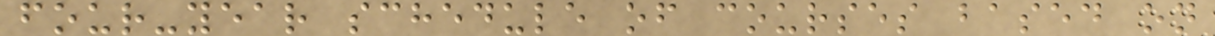four-year schedule of courses based on
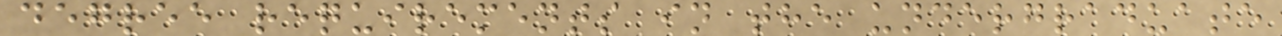degree requirements in the undergraduate
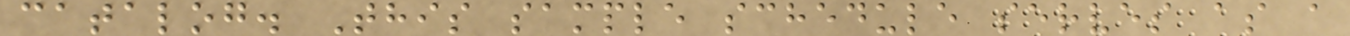catalog. This sample schedule serves as a
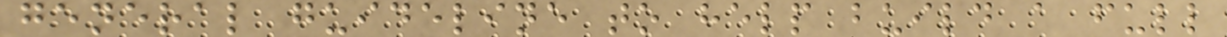general guideline to help build a full
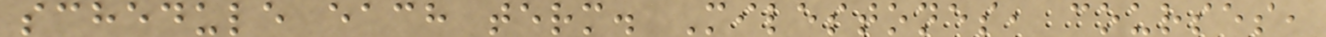schedule each term. Milestones, courses,
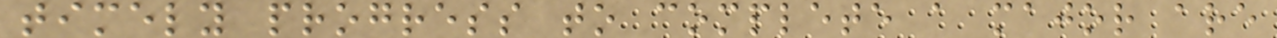timely progress to complete a major are
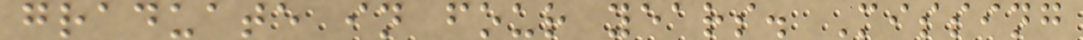graduate in four years. Missing
